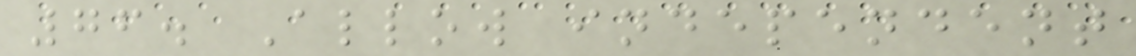76. Allow independent
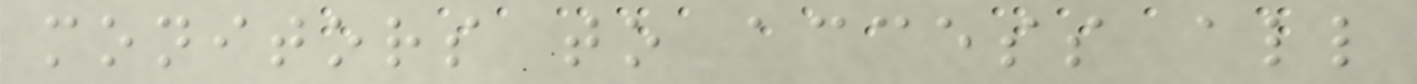monitors to access all
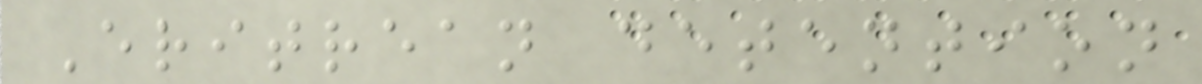Eritrean detention
